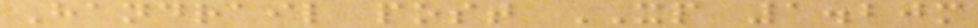Handrail post XP 1.20m
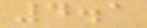4.1
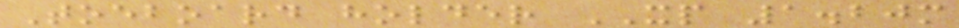Toeboard holder XP 1.20m
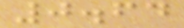0.64
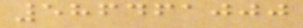586461000
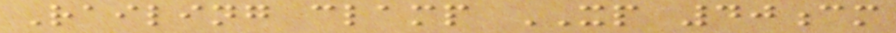Railing clamp XP 40cm
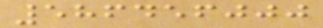586456000
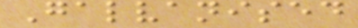Galvanised
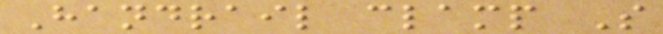Handrail clamp S
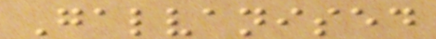Galvanised
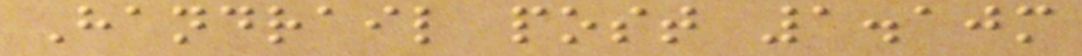Handrail post 1.10m
